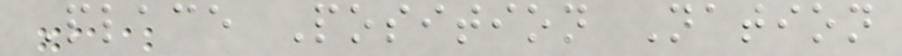Place Position Nation
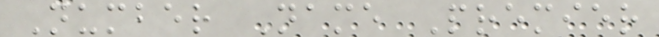Number Name Premier
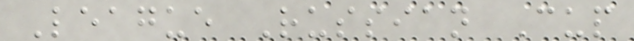League Russian Cup
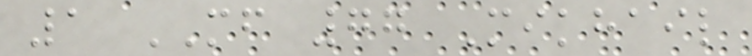1 MF 77 Mikhail
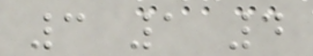3 1 4
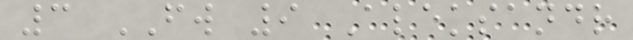3 FW 9 Aleksandr
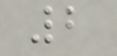2
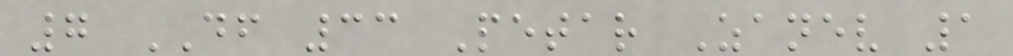7 DF 33 Petar Zanev 1
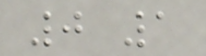0 1
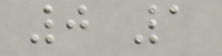0 1
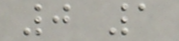0 1
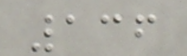136
